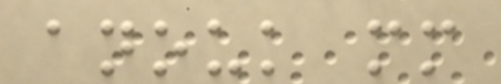anouk mm
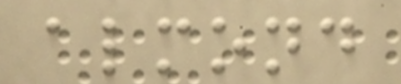almond
